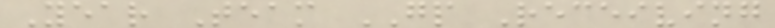Year Team GP Receiving
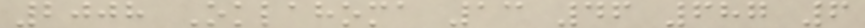2008 Oklahoma 13 46 687 6
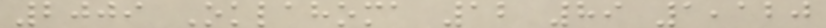2009 Oklahoma 12 89 1,120
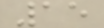15
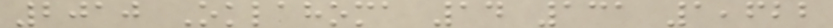2010 Oklahoma 14 131 1,622
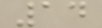14
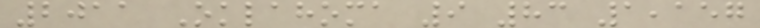2011 Oklahoma 9 83 1,157
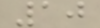10
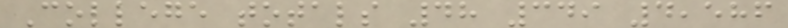College totals 48 349 4,586
